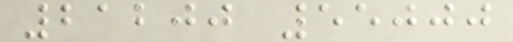21200 55000
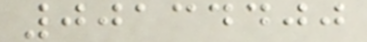00134400
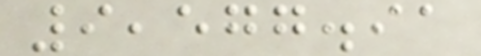9,577.91
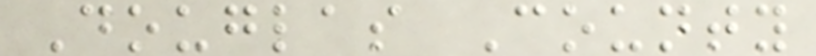Douglas County
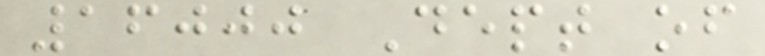16000 Dept of
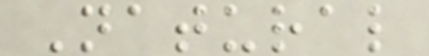Natural
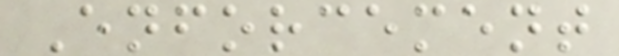Enforcement
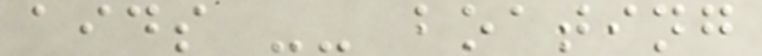aids -- boating
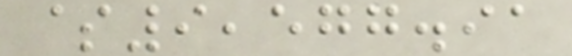$9,577.91
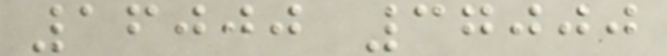16000 37000
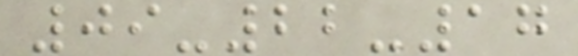09-22-17
